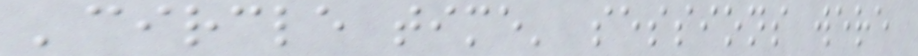'circle time' sessions were
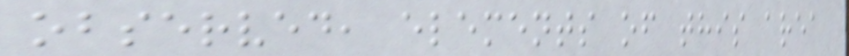observed, elements of this area
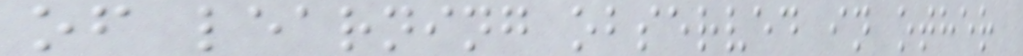of learning observed in other
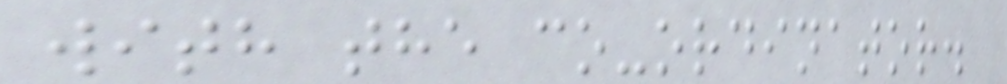with the co-ordinator.
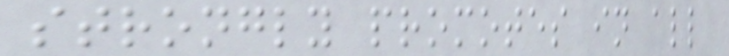strongly promotes in all
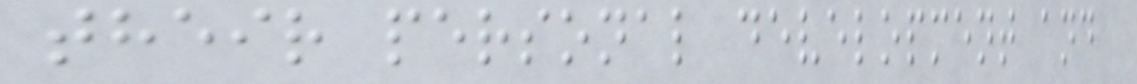their personal development and
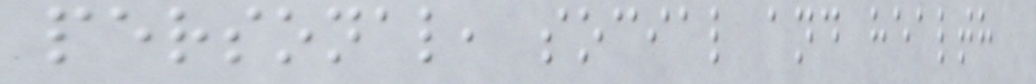personal, social and health
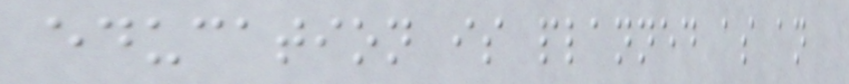education is planned as an
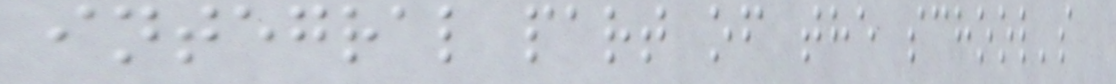integral part of the school's
